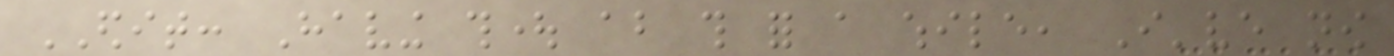EDIT: Having thought about this for a while, I've now
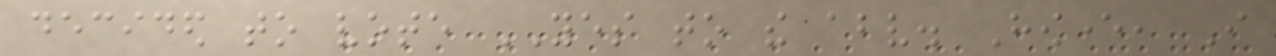decided to vote YES to the above. However, I
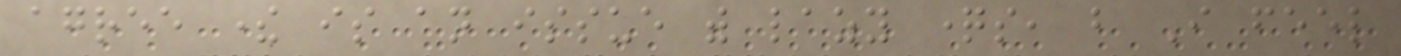agree there is an issue with lazy questions, but I feel
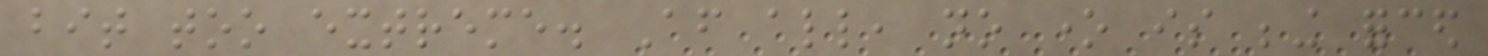bit too extreme. After all, no one is being forced
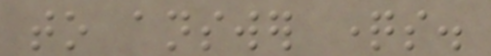to answer questions.
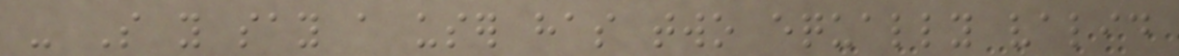- So you say a user has two equally valid
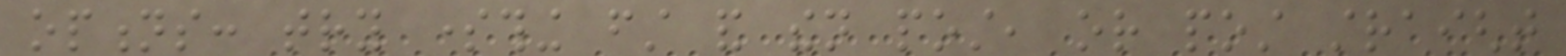options: try something first and then post, or post straight
